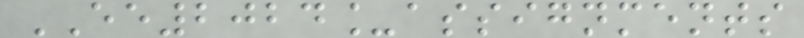EE2024_assignments
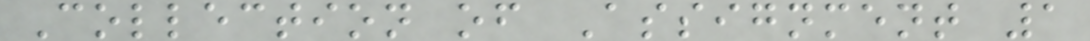Collection of Assignment 1
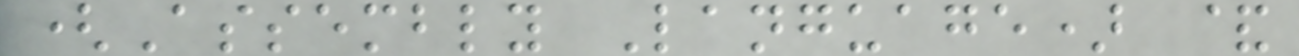(Assembly Language) &
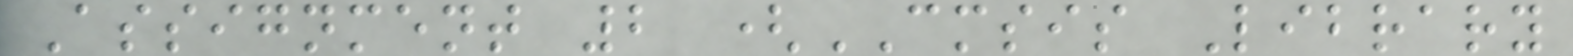Assignment 2 (CMSIS Library
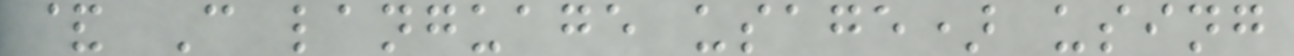& C language usage) using
